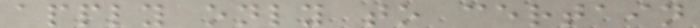apply only to certain
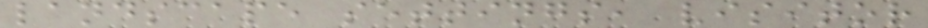landscape settings, visitor
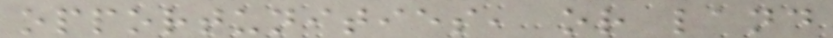opportunities, or land
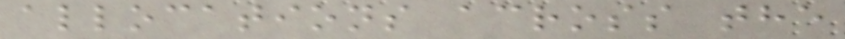allocations across the
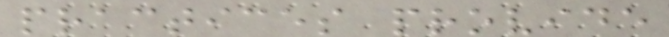practices provide
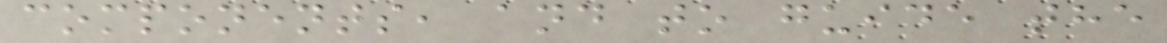components, and to guide the
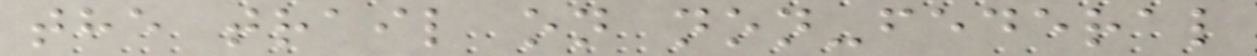the trail on non-federal
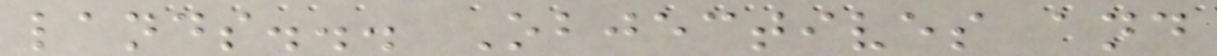lands... Objectives and
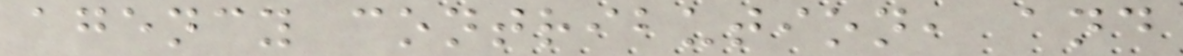agency contribution, and
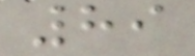89
